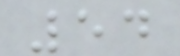54
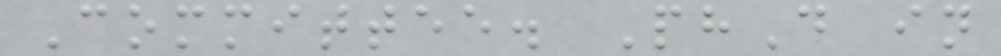Committee. PhD in
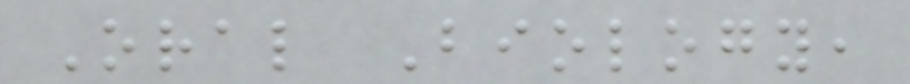Oral Biology,
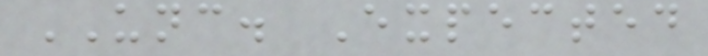UNC. Expected
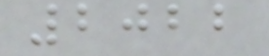2022
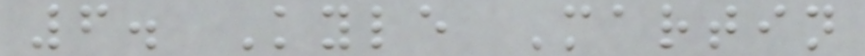6. Kyle Martin
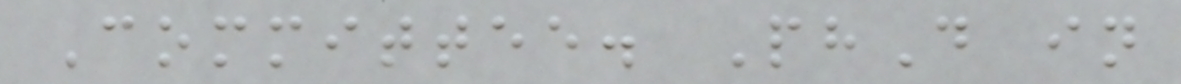Committee. PhD in
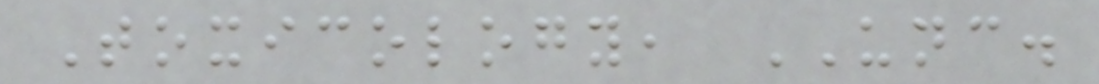Toxicology, UNC.
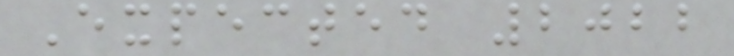Expected 2022
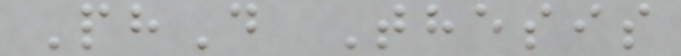PhD Thesis
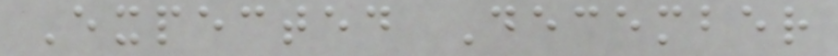Expected December
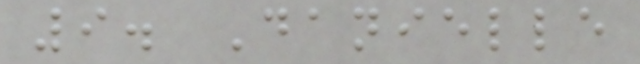9. Danielle
